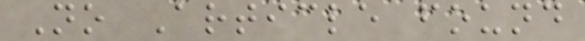No Article found
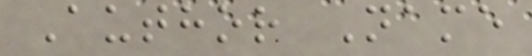Author Name
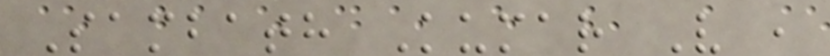Sambath Kumar V ,
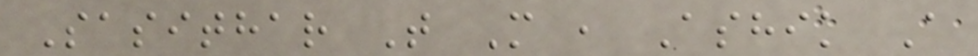Sasithar T M , Ashik A
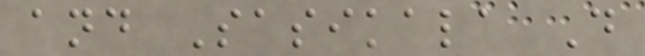and Sasikala D
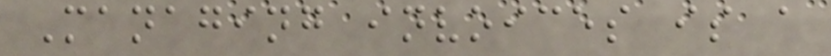Managing invoices is a
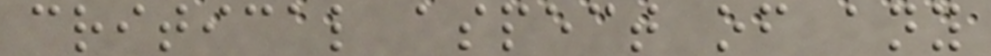critical aspect of any
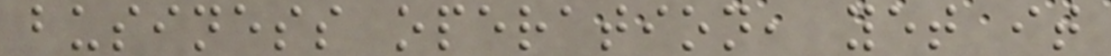business operation, yet it
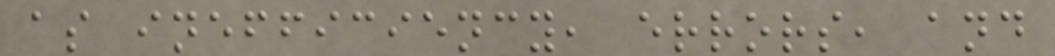as inefficiency, errors, and
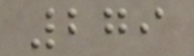279
